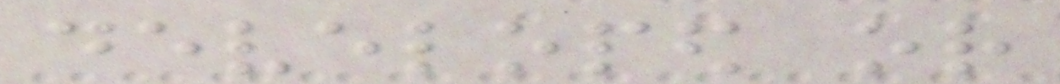developed or
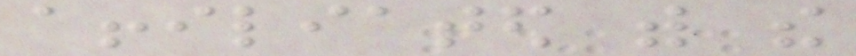affiliated with the
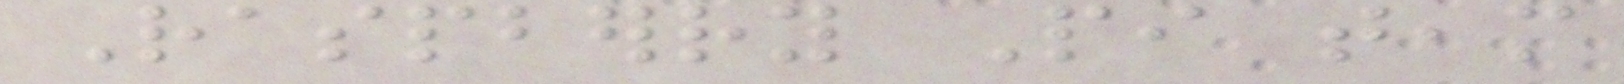Raspberry Pi team
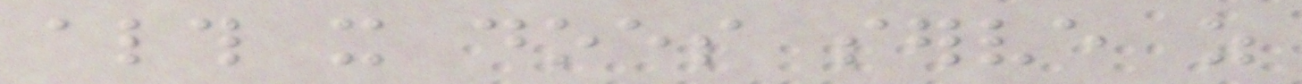although it does serve as
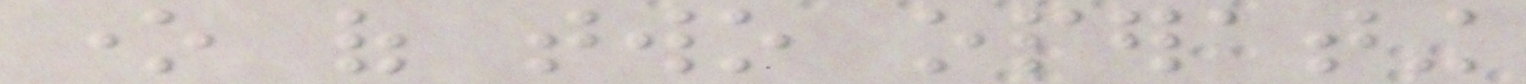one of two operating
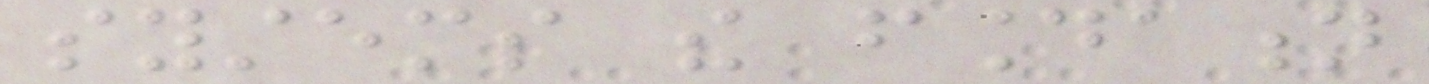systems the foundation
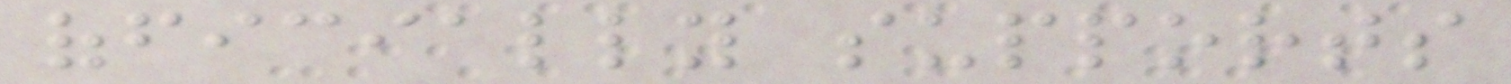officially supports
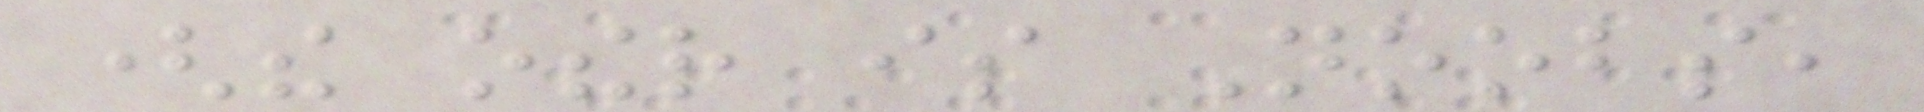(the other is Noobs,
